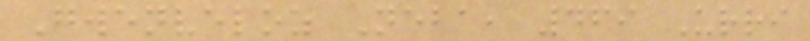Gwenveloz Neba, 469 Urri
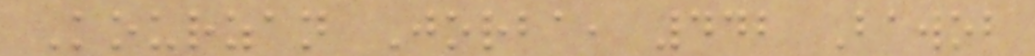Kourzan Jorba, 442 Bawob
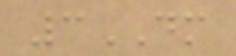3DM
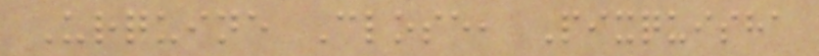Urquine Close, Pixquisha
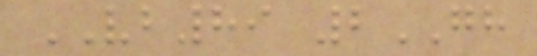VB89 2GH
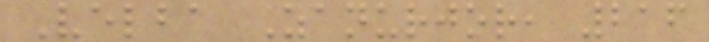Velba Zanurjor, 216
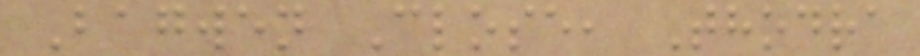Bagwen Close, Thodra
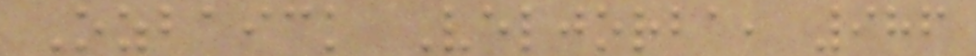Ozbaick Veljorba, 986
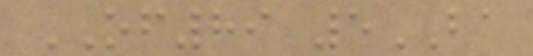OF89 5BA
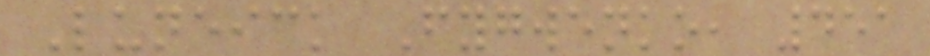Luneick Fygwenko, 451
